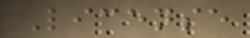License
